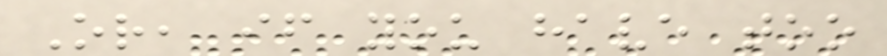Or, if you have too
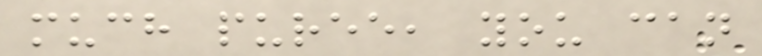much puree, you can
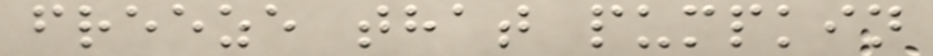freeze that pumpkin
